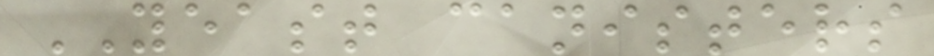YEAST canisters
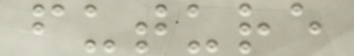future
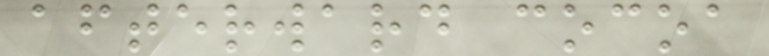afterward cocoa
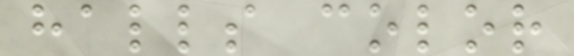halls color
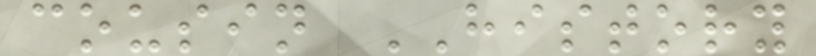cousin HISTORY
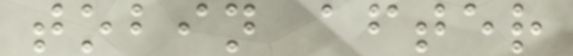tobin after
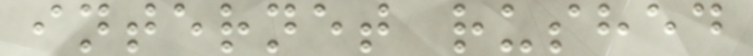internet rushed
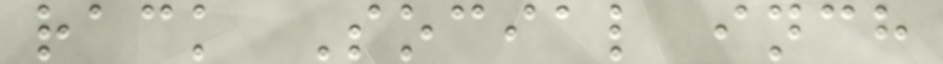rack Social inch
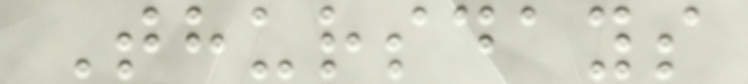Thursdays
